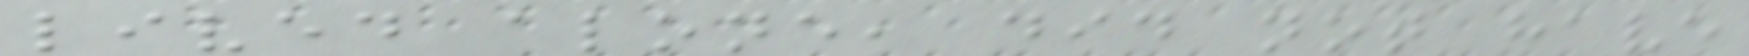lived alone, did not have
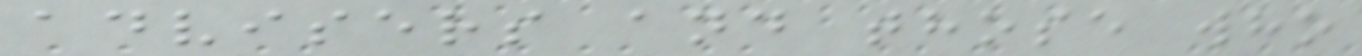advisers and those who
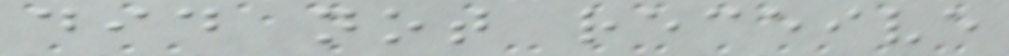did not receive
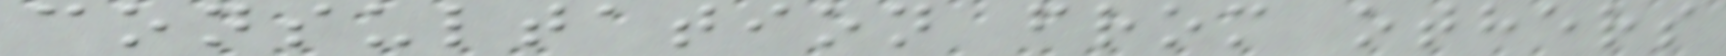consultation from others
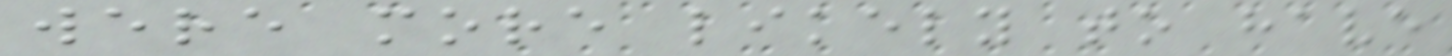were more likely to have
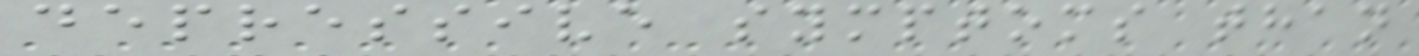depressive symptoms than
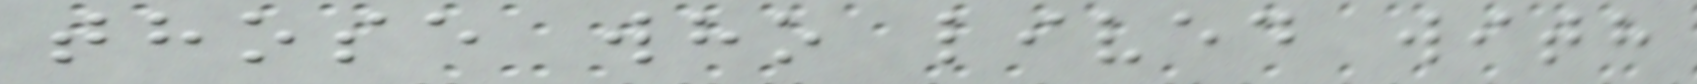those who lived with
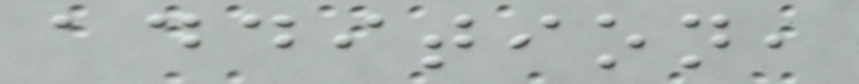addition,
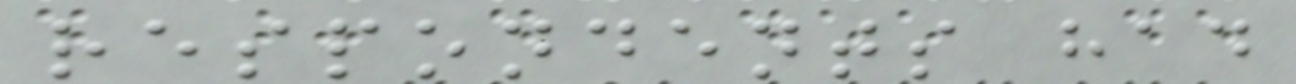respondents had
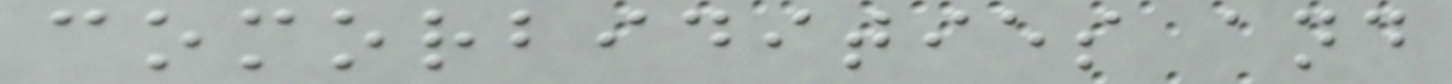comorbidities and
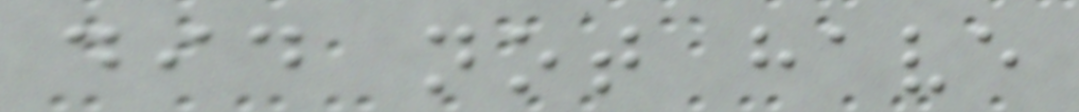did not have
